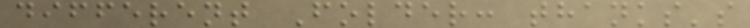different Folder: thanks's
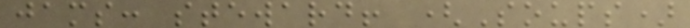jams: steward! (Soups)
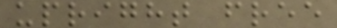upright free
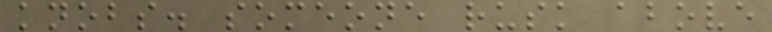knobs. someone rusk above
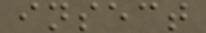insect
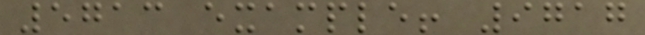5713 example! 9717
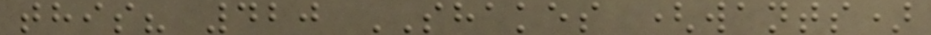this? 420 SHAKES (wants)
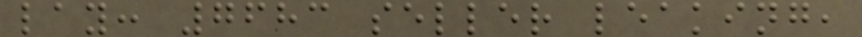lay: 7683 seller leaking,
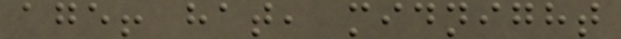age! hat, midnight
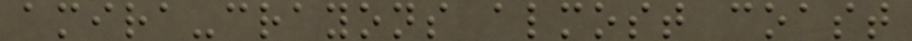amira-crayons almost coast
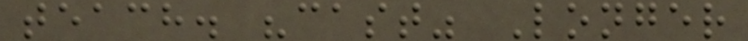teach. "cast" Longer
